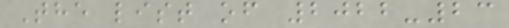The list of 2022-23
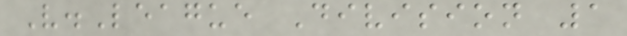V.League Division 1
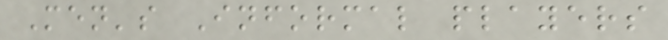Men's Informal players
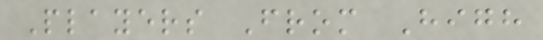Players From High
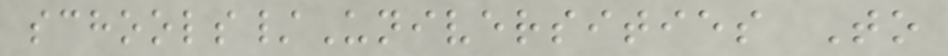schools/Universities To
